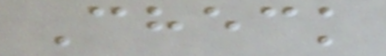Check
